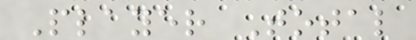Player Total
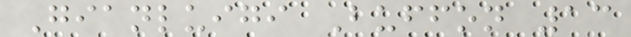Gianluigi Buffon 13
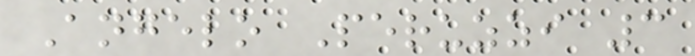Angelo Peruzzi 3
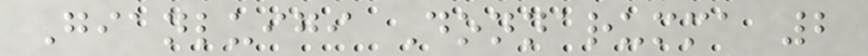Gianluigi Donnarumma 2
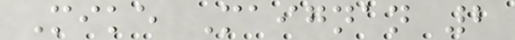Mike Maignan 2
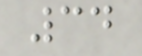34
